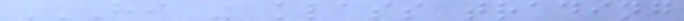HI - KLASS TRADING
